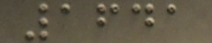1641
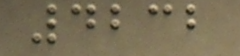4232
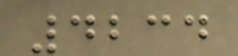4234
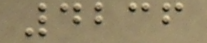4236
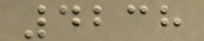4238
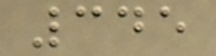345
